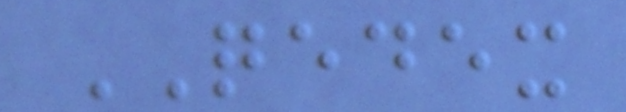QEDEX
